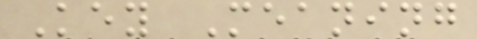Key Meaning
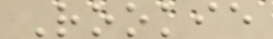Rookie
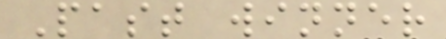Past winner
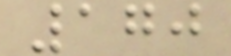170
